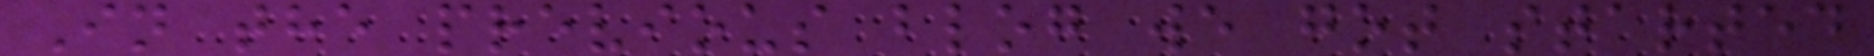In the previous blog we got started
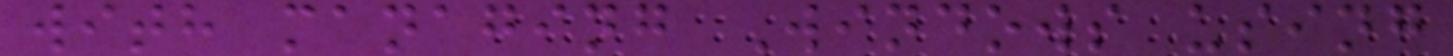with managing Windows using
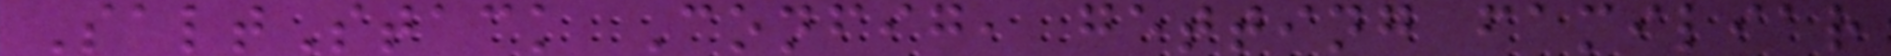SaltStack Config, getting familiar
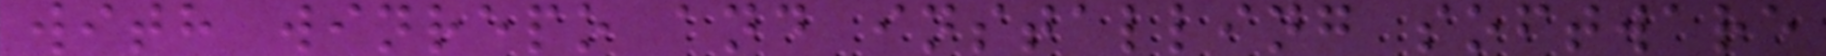with winrepo and installing software
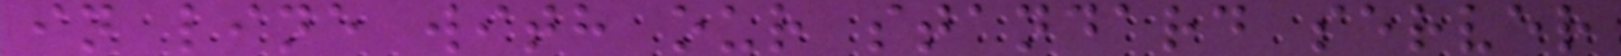in line with our standard server
